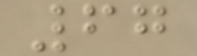67
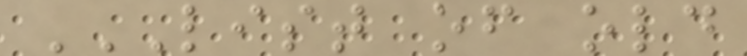LIST OF OLD
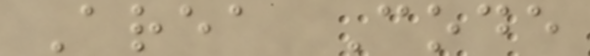Area Code
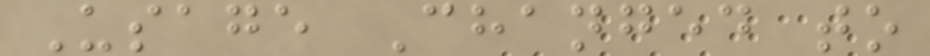Usage Changed to
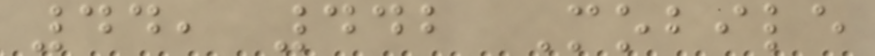44, 442 Mobile
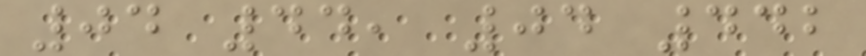04 44, 04 442
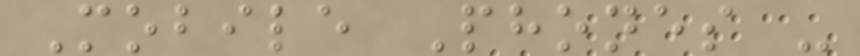Mobile Phones -
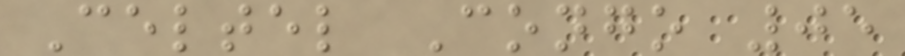Celtel Congo 05
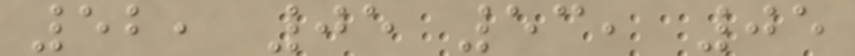52, 05 53, 05
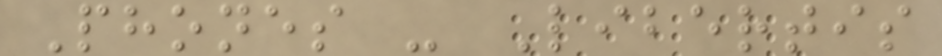Phones - Libertis
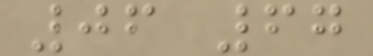06 67
